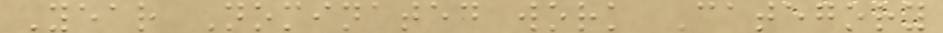Year Nominated work Category
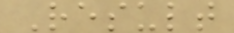Result
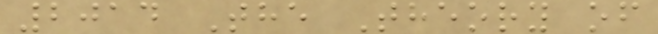2014 The Theory of
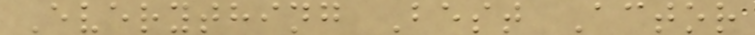Everything Best Actor
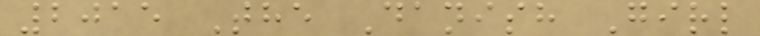2015 The Danish Girl
